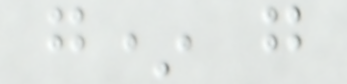g* g
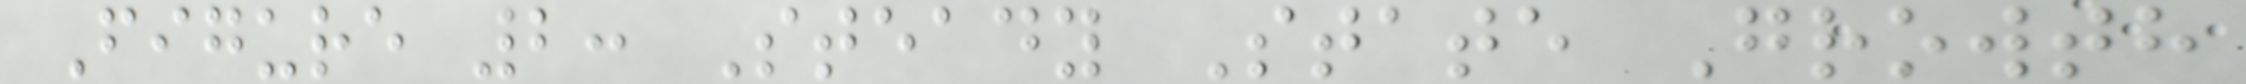Figure 2: Steady State Growth
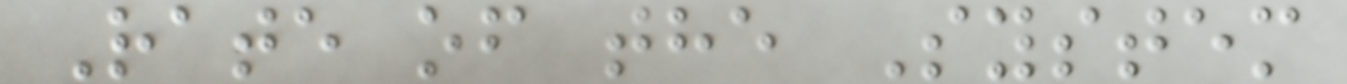Rate of the System
